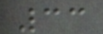33
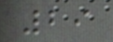29
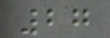27
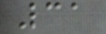31
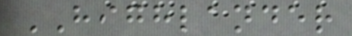HIGHLANDER
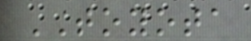TOYOTA
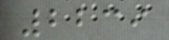2239
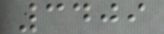3409
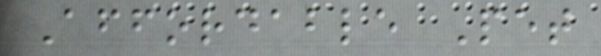Affordable Pet
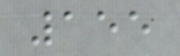155
